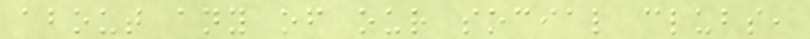about any of our social clubs,
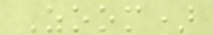Zoom)
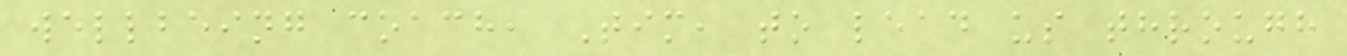wellbeing coach, Tim, to lead us through
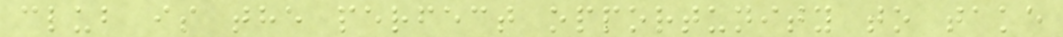club is the perfect opportunity to take
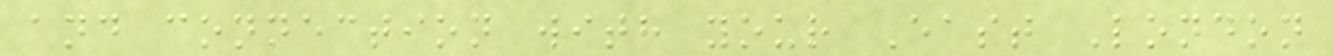and connection with your East London
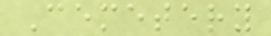Cemetery
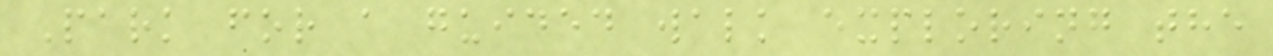Park for a guided walk exploring the
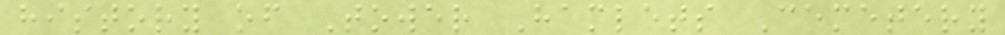history of Tower Hamlets Cemetery
